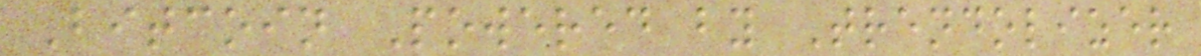Bitcoin Powered by Trendolizer
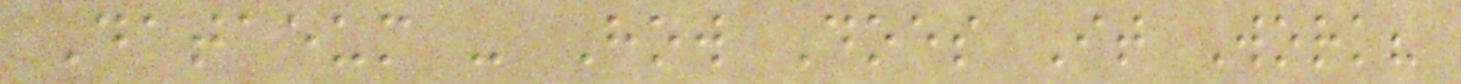Dataeum - How Does It Work?
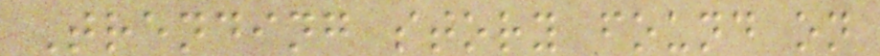Trending story found on
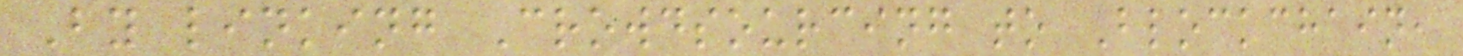By linking Crowdsourcing to Blockchain,
